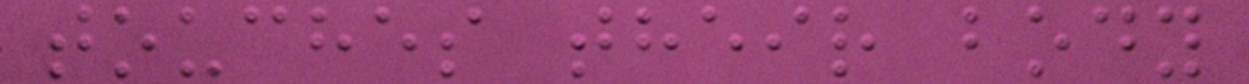touches their body
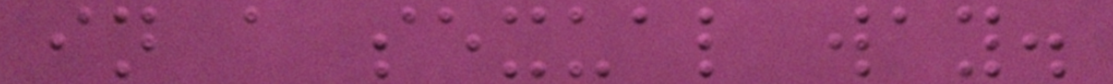in a sexual way.
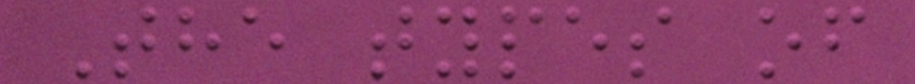The types of
